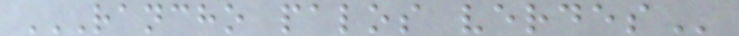RANCHO PALOS VERDES
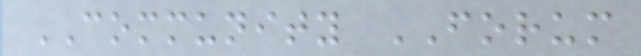COMMUNITY FORUM
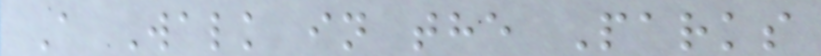A Walk in the Parks
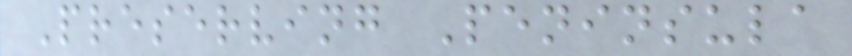Preserving Peninsula
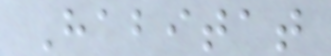Habitat
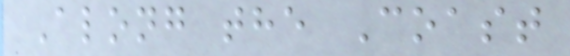Along the Coast
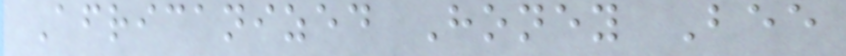Africanized Honey Bee
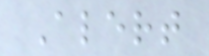Alert
